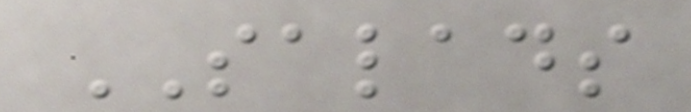SALADS
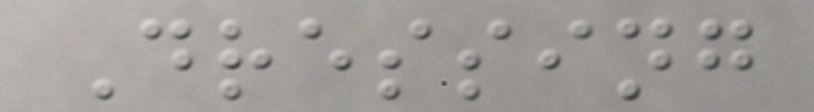Dressing
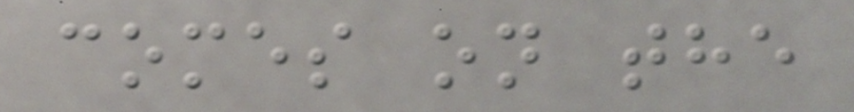comes on the
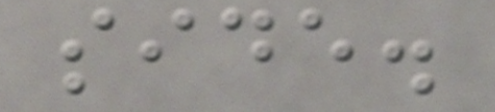side.
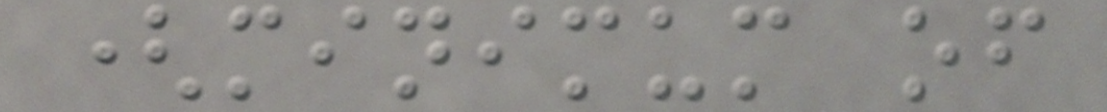(minimum of
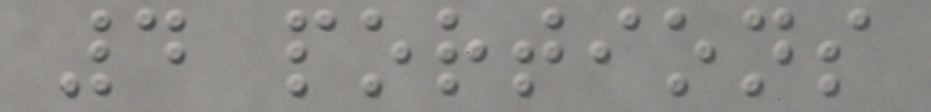4 portions
